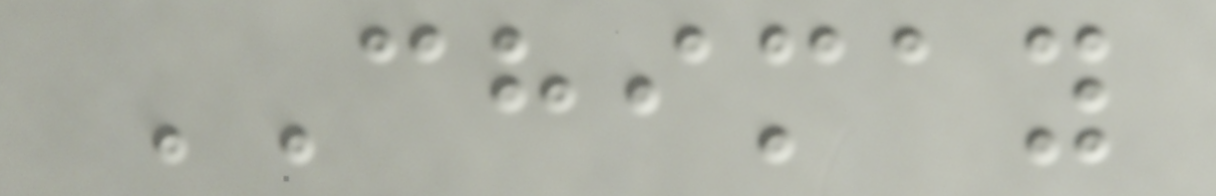CHIMAY
